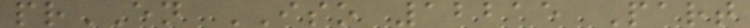prEN ISO 12215 Part
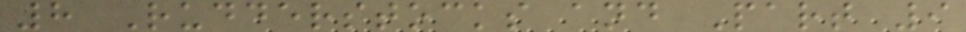8 Rudderstocks and Part 9
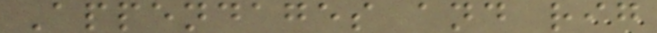Appendages and rig
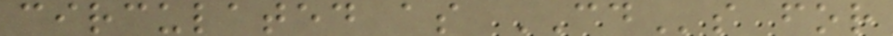circulated as CDs for
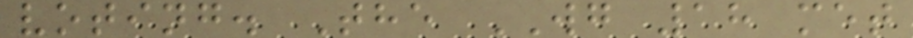voting. The WG 18 met
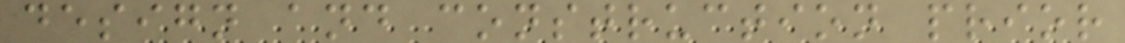design and construction prior
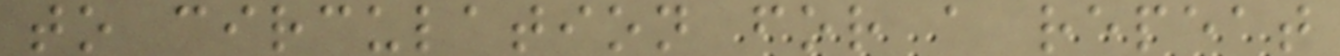to circulation for a repeat
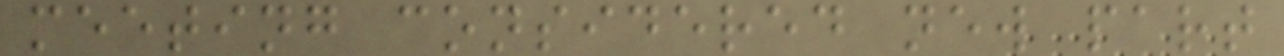meeting considered new part
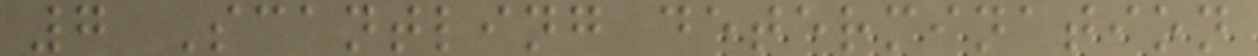7 Scantling determination
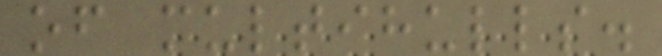of multihulls.
